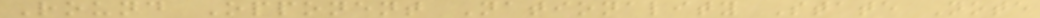Round Opponent Nationality State Note
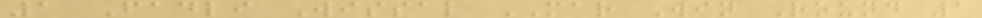1 Fadli Wissal MAR Win Round 1
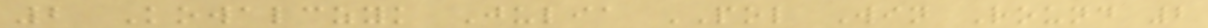2 Kowalczyk Julia POL Win Round 2
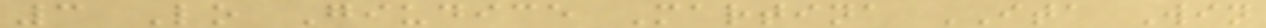3 Lo Giudice Martina ITA Win
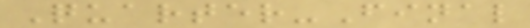Quarter-Final
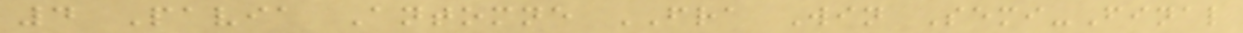4 Pavia Antomne FRA Win Semi-Final
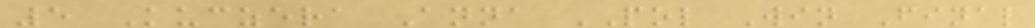5 Kuczera Anna POL Win Final
